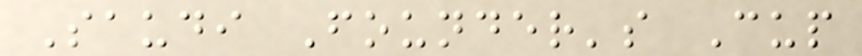Saudi Founder's Cup
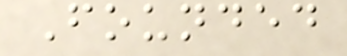Founded
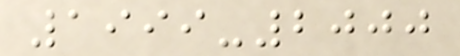1999-2000
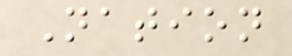Nation
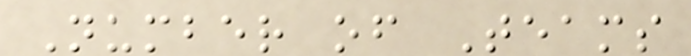Number of Teams
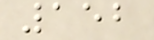152
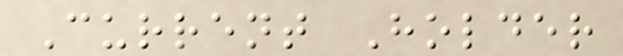Current Holder
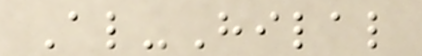Al-Hilal
